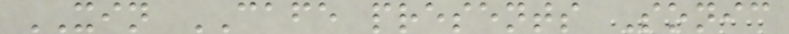XIN CAFE presents Sonic
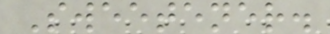Sweetener.
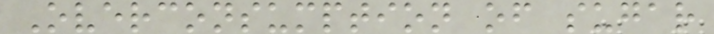Overconsumption of sugar
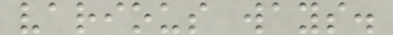various ways.
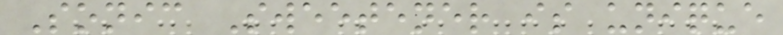Sonic Sweetener is unique
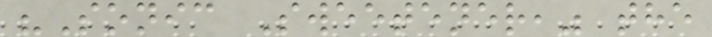"Sonic Sweetener," the
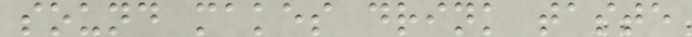sound makes drink taste
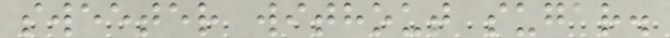sweeter without sugar.
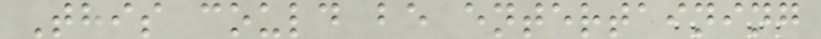This could be entertaining
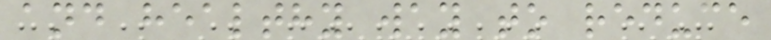and healthy way to reduce
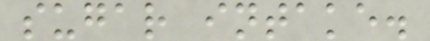sugar intake.
